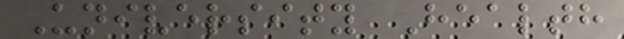University Health
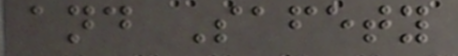and Safety
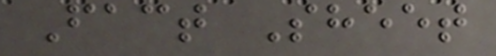Fact Sheet
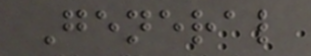General
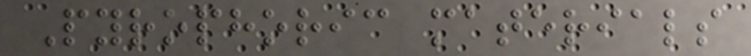Pyrophoric materials
